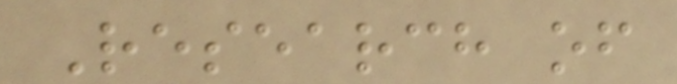Research of
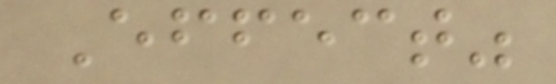Effect"
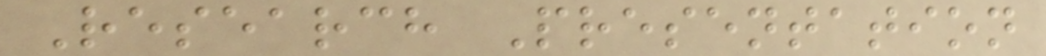Research Presentation
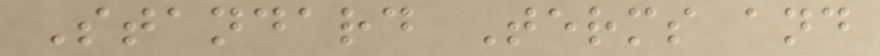Standard Terms and
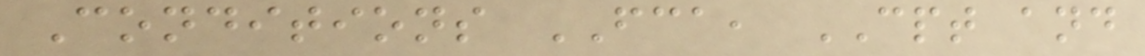Conditions FCA, CPT and
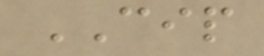CIP
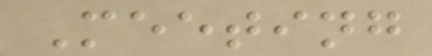Meeting
